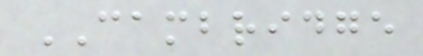CAMBRIDGE
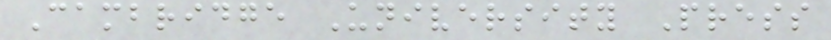Cambridge University Press
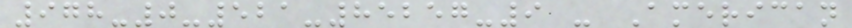978-0-521-85257-9 - American
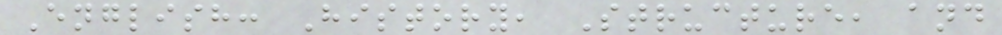English: History, Structure, and
